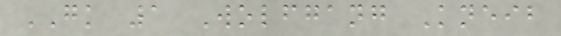GK 1 Wolfgang Kneib
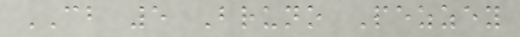CB 5 Bruno Pezzey
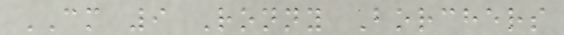CM 9 Ronny Borchers
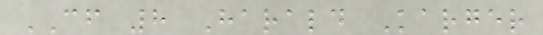CF 8 Harald Karger
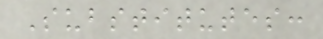Substitutes:
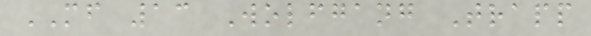MF 13 Wolfgang Trapp
